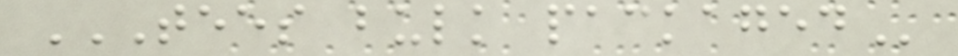TEES BULK PACKAGED
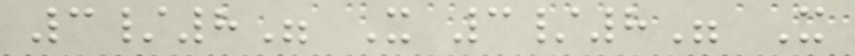3/8" X 3/8" X
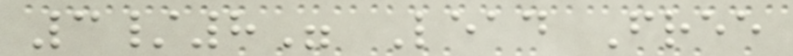3/8" Lead Free
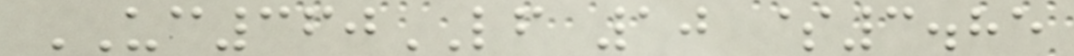UC360LF 10 $3.85
